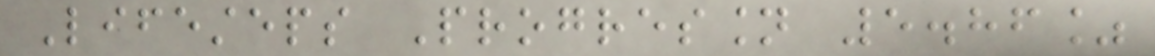Lifesteps Progression 5.86%
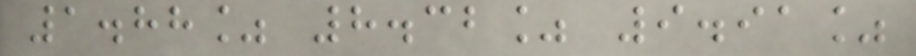1.88% 8.32% 9.91%
